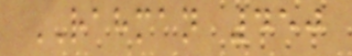RAHMAN 450
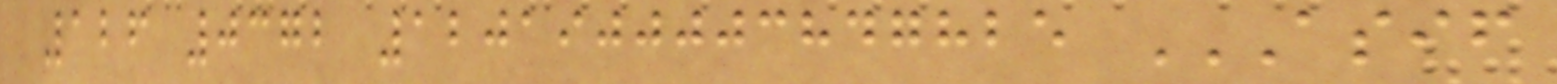126 0372 1201900003847825 ASIF
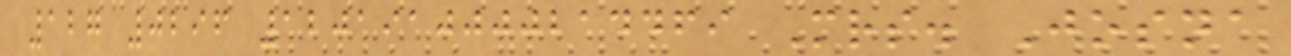127 0296 1201910000214469 Mrs. Josna
